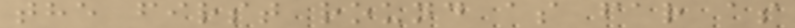the first round as far as
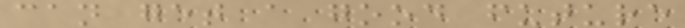can get a good future
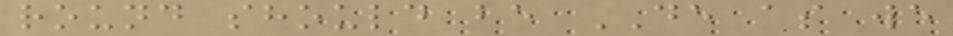round should be DE as we
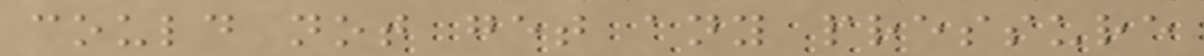could not get any pressure
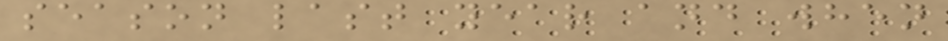season last year and when
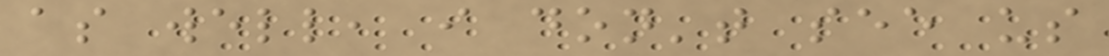as well, i don't see us
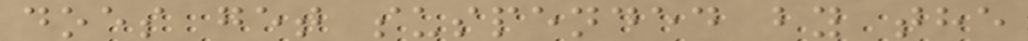does get suspended by the
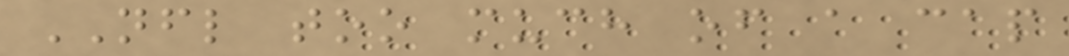NFL too much of a cap
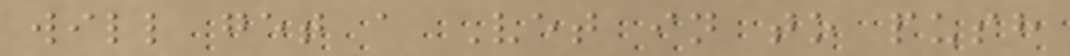will get a Vet in to push
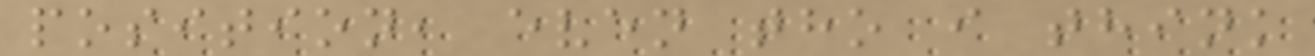position, even tho i think
